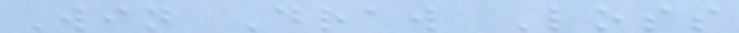Win Draw Loss
